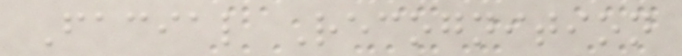Facial Recognition
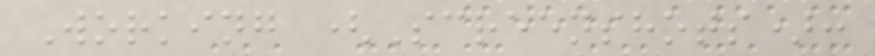Working (Screenshots):
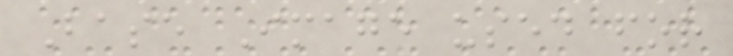Base Image used for
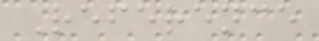Reference
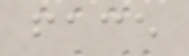face
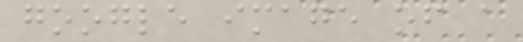google image of a
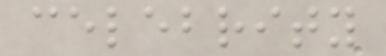celebrity
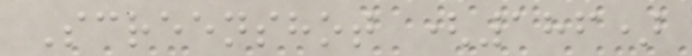Screenshot (186)
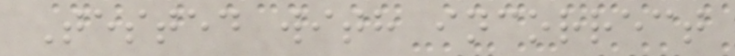Tested with incorrect
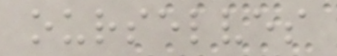ourselves
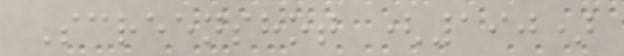Screenshot (190)
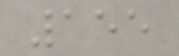155
